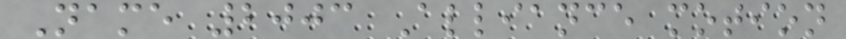Name 2003 Alliance motion
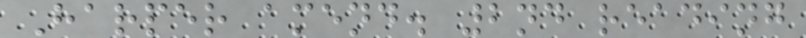Harper amend. 2nd reading
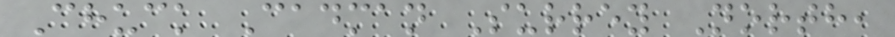Chuck Cadman Surrey North,
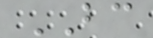BC
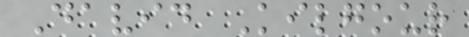David Kilgour
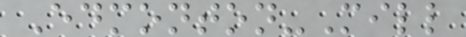Edmonton-Mill
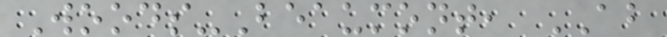Woods-Beaumont, AB
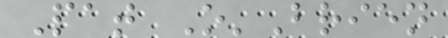Pat O'Brien
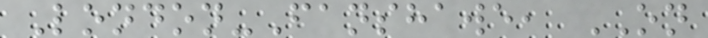London-Fanshawe, ON
